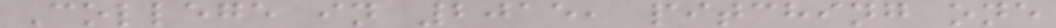College in 2015, pitching one
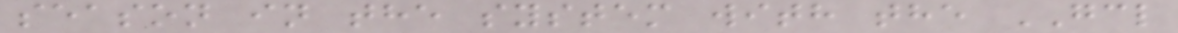season in the system with the GCL
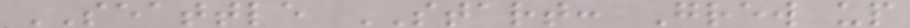SEATTLE START: Grew up
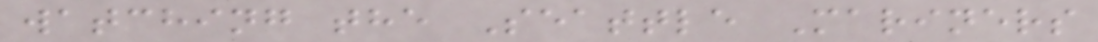watching the Seattle Mariners
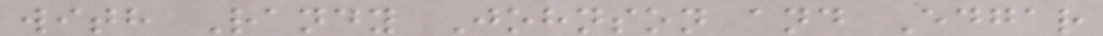with Randy Johnson and Edgar
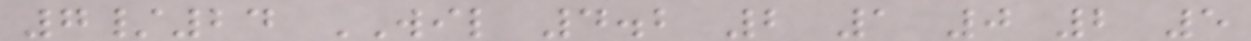7/24 WIL 4.2 2 1 0 2 5
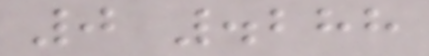0 .288
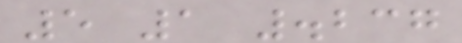5 1 .237
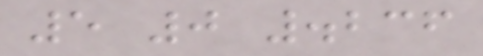5 0 .236
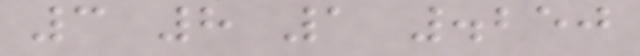3 8 1 .250
